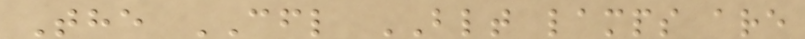The CFL BLT lamps are
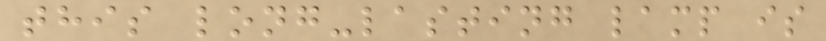this long-lasting lamp is
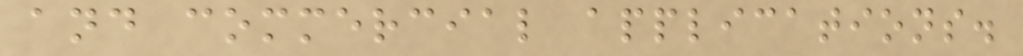and commercial applications.
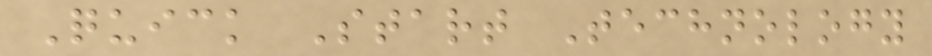Quick Start Technology
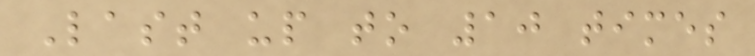Last up to 10 times
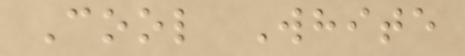Cool White
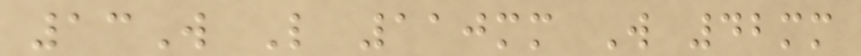13W L 110mm W 42mm
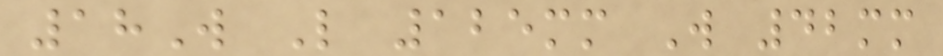18W L 125mm W 42mm
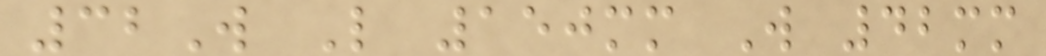32W L 150mm W 42mm
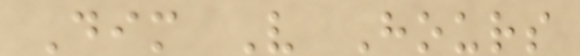Dim V Hours
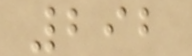292
